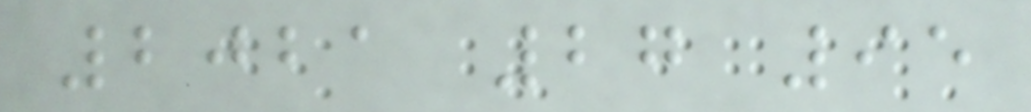2021 27 95
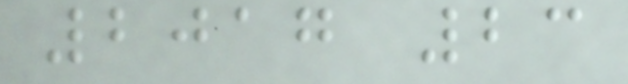2017 23
